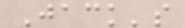Jack's
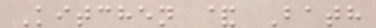Kitchen & Bath
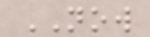NOW
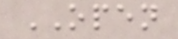OPEN
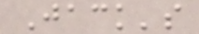Jack's
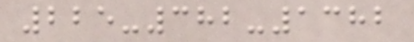225-382-1382
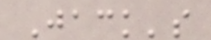Jack's
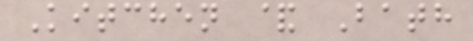Kitchen & Bath
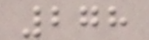278
